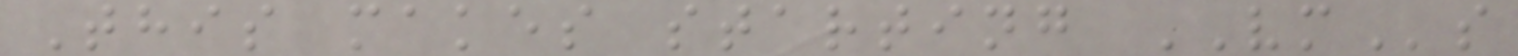This makes starting VMs
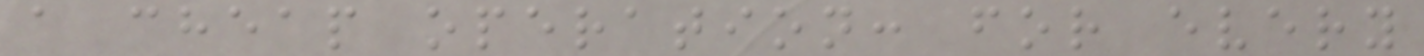a cheap operation: for every
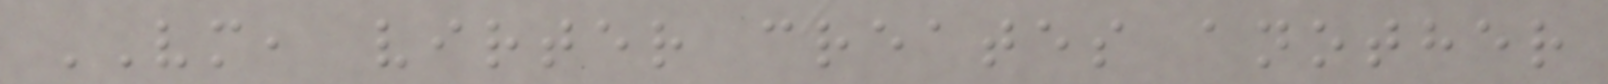VM, virter creates another
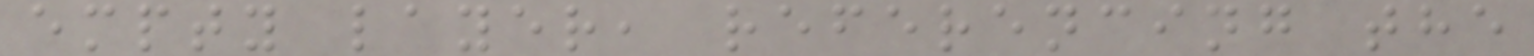empty layer, referencing the
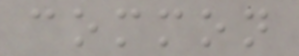common
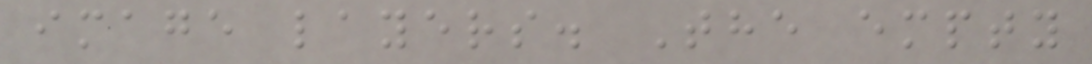image layers. The empty
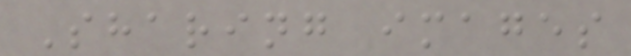Sharing images
